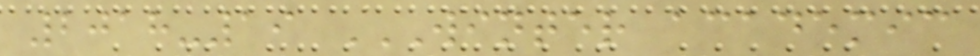2018-19 WINTER ACADEMIC
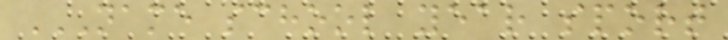NAME SCHOOL YEAR SPORT
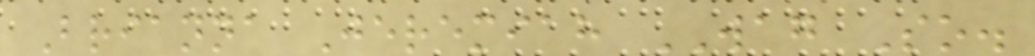Brianna Jeremiah WAG So.
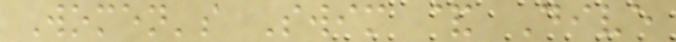Women's Swim & Dive
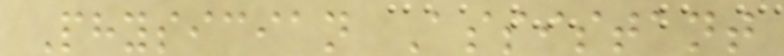Physician Assistant
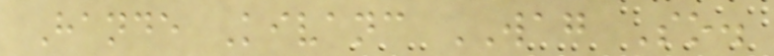Hande Kivanc WAG So.
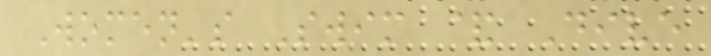Women's Swim & Dive
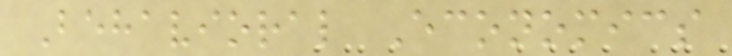Behavioral Economics
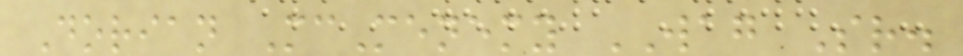Dorian McMenemy WAG Sr.
